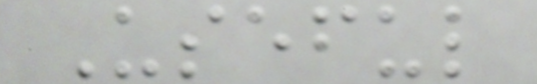Useful
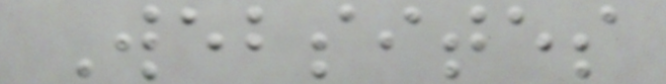Websites
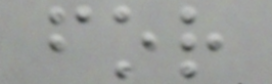for
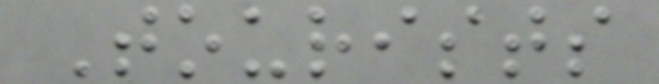Tourists
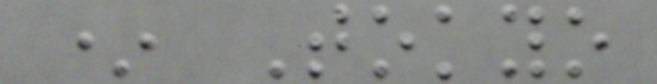* Tokyo
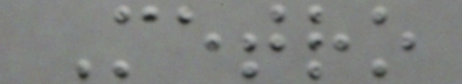Metro
